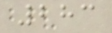283
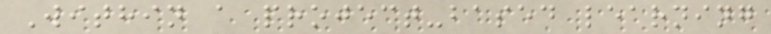Within a project-based learning
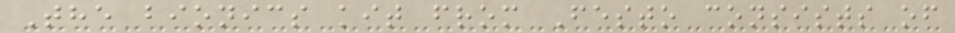The bionics kit from Festo consists of
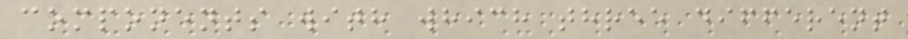components with which three different
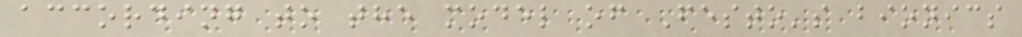according to the model of Festo's bionics
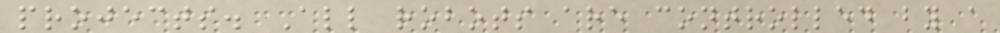projects. All robots are controlled by a
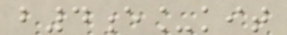b4e_kit
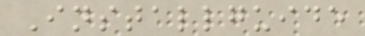Installguide
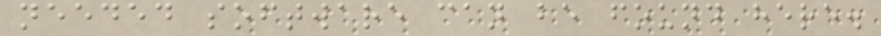needed software can be found here.
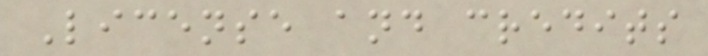License and credits
